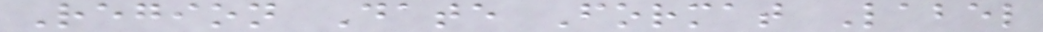Region Date Format Label
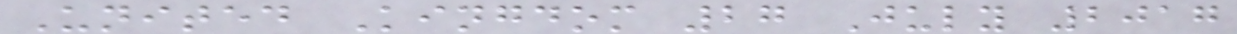United Kingdom 27 July 2017
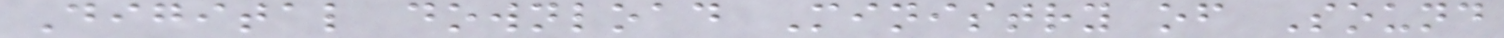Digital download Ministry of Sound
